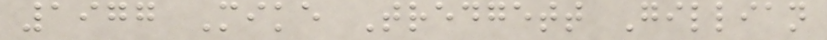1977 Mike Tredgett Gillian
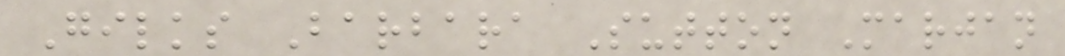Gilks Barbara Sutton Marjan
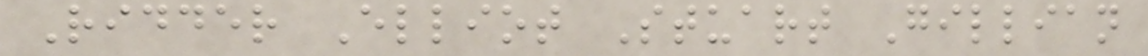Ridder Elliot Stuart Gillian
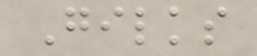Gilks
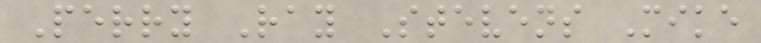Perry Ray Stevens Mike
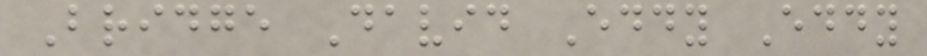Bridge David Eddy Eddy
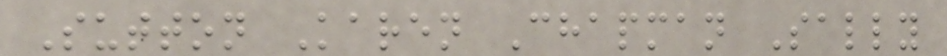Sutton Karen Chapman Sally
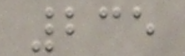235
